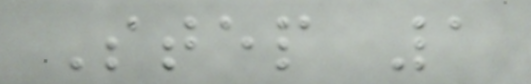Step 1
